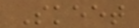Skeet
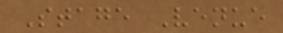Stage Venue
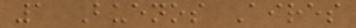1 Buenos Aires
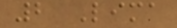2 Lima
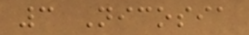3 Nicosia
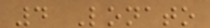4 Lonato
